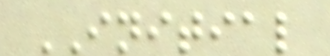INITIAL
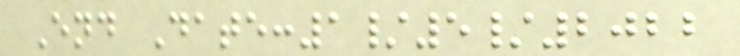End Date:1/5/2022
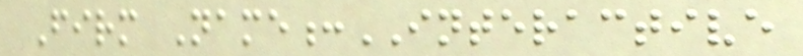Firm Name:INTERACTIVE
